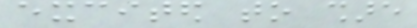excited to share
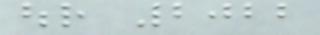our 2022
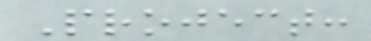Project:
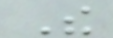The
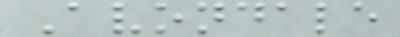Avondale
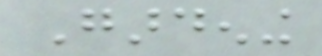Gardening
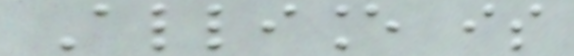Alliance is
